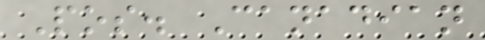Pos. Canadian
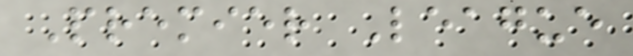Premier League
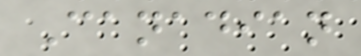Canadian
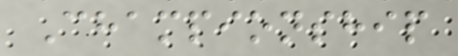Championship
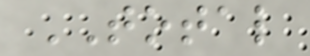TOTAL
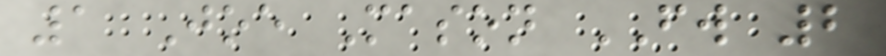1 Joe Mason FW 2
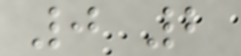0 2
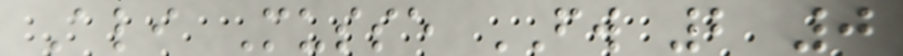Ali Musse FW 2 0
